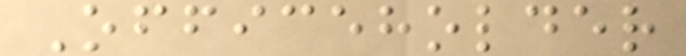Officeholder
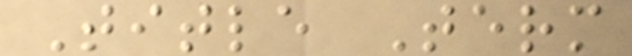Title Term
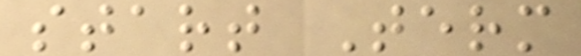start Term
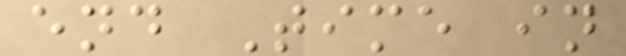end Time in
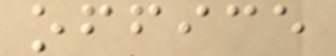office
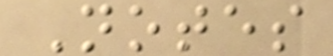Notes
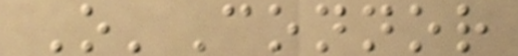O'Connor
